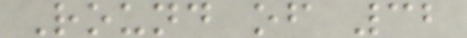Round of 32
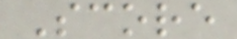Score
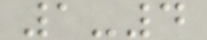1-4
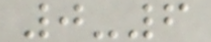0-6
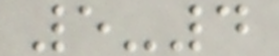5-4
